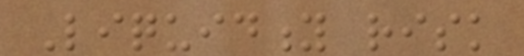Liquidity risk
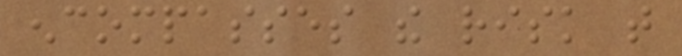encompasses the risk that
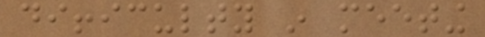difficulty in meeting
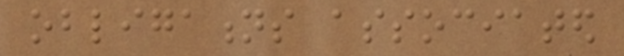obligations associated
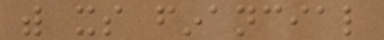with its financial
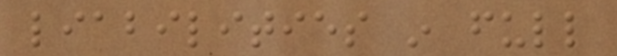liabilities in full
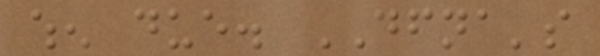when due. DFNA's
